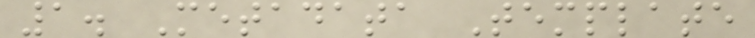1. Metadata Template
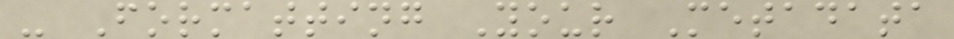- Formatting Your Metadata
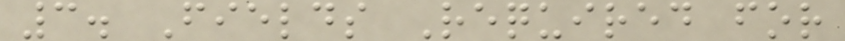3. Fields Required for
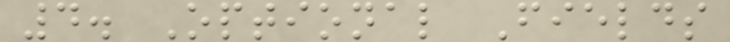4. Optional Fields
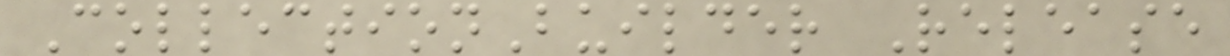CollectionBuilder Release
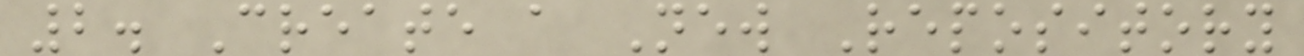2. Create a New Repository
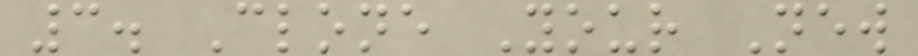3. Clone Your New
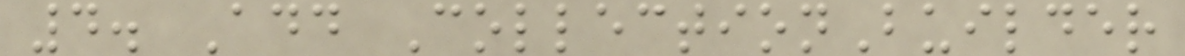4. Add CollectionBuilder
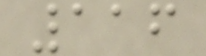116
